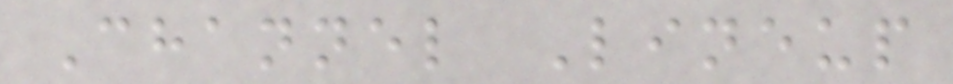Channel Lineup
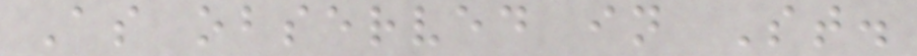As observed in St.
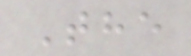The
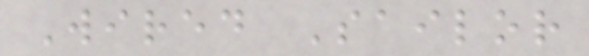Wired Sailor
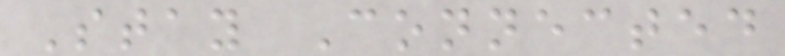Stay Connected
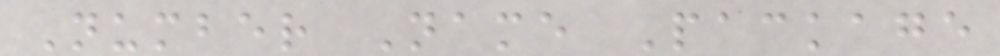Number Name Package
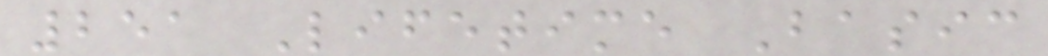251 Lifetime Basic
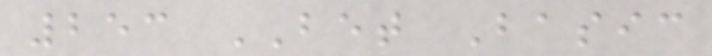253 BET Basic
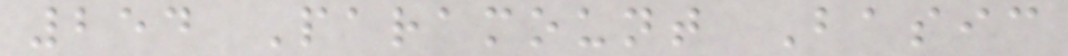254 Paramount Basic
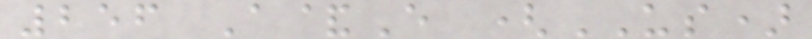256 A&E (US)
